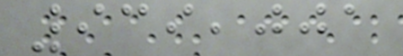939,001
